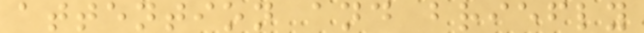attention and briefly
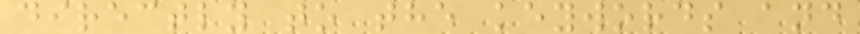directly to the keywords and
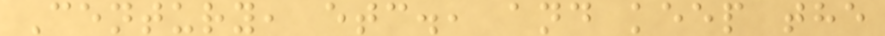Century, etc., and keep the
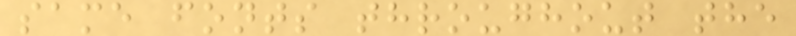same fonts throughout the
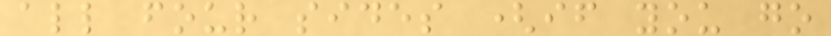all four sides (if you go
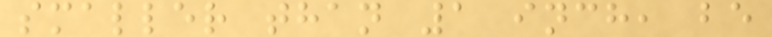smaller than 1 inch, be
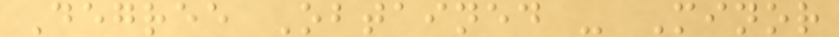Degree Obtained - Minor
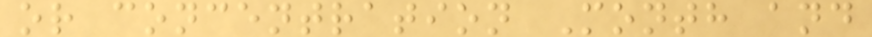or concentration Month and
